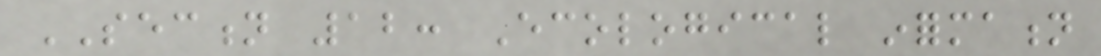SECTION 12: Ecological information
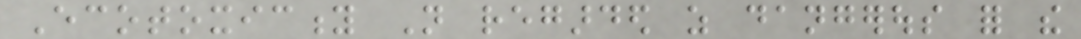Ecotoxicity Not regarded as dangerous for the
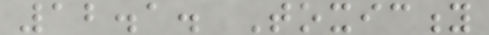12.1. Toxicity
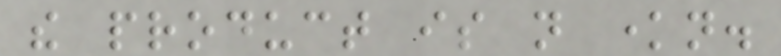the product is not known.
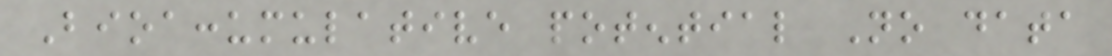Bioaccumulative potential No data
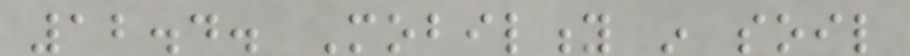12.4. Mobility in soil
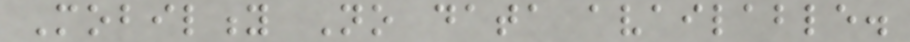Mobility No data available.
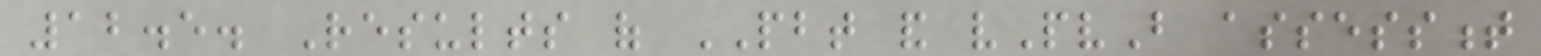12.5. Results of PBT and vPvB assessment
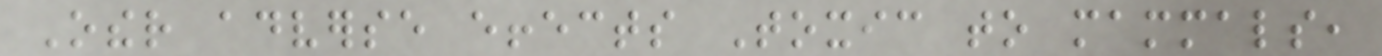Other adverse effects Toxic to mammals,
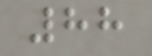88
